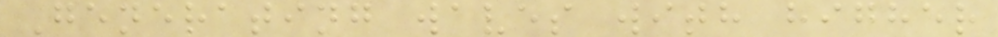Generating waves with higher
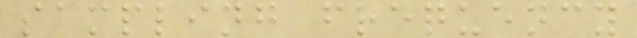sampling frequency
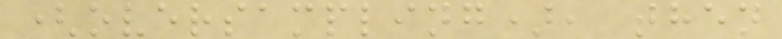(oversampling), then
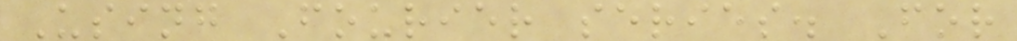Using Fourier series. For
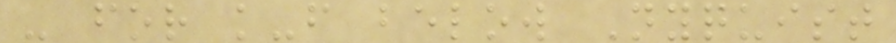- for k-f below Nyquist
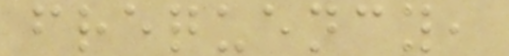frequency,
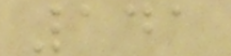141
